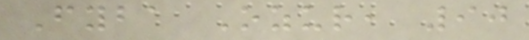Fyba Ozur, 90
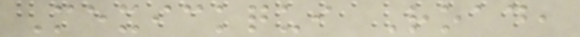Mexickqui Road,
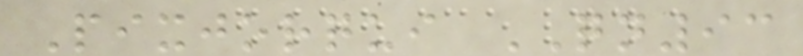Pixjorqui QN93
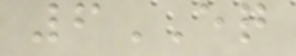6EQ
